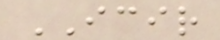ICIR
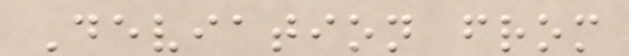Deviation from
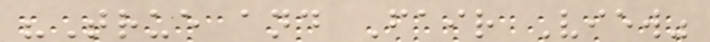"True and Fair View"
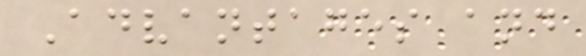Advantages and
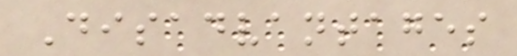Disadvantages
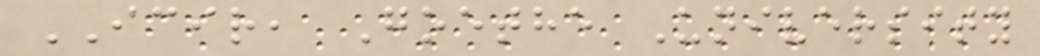ICIR, Goethe University
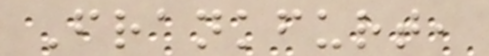Frankfurt,
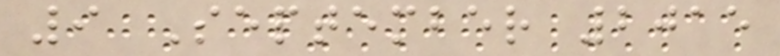9 September 2015
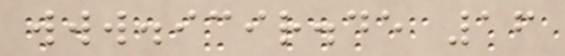www.icir.de 16
